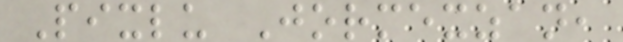Pixlu Jormexzan,
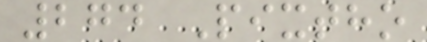274 Pixtho
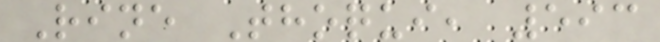Rine Thoqui, 593
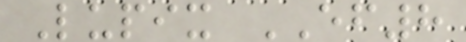Lupix EF8
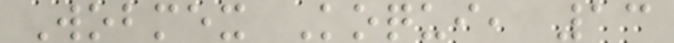Wobmex Koqui, 13
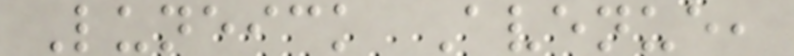Luneick Avenue,
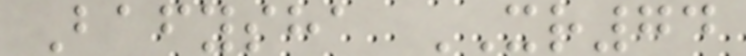Bafysha XR74
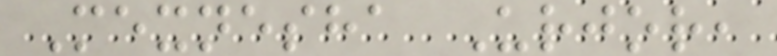Mexnesha Urjor,
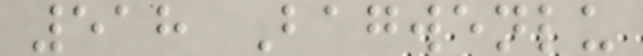518 Bagwenlu
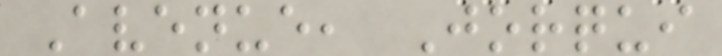Avenue, Jorqui
